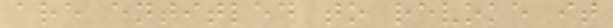are entitled to revoke it
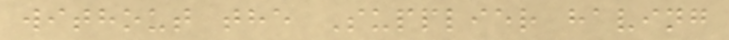without the Supplier having
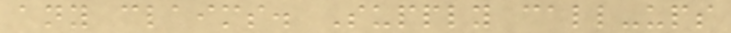any claims. Supply call-ups
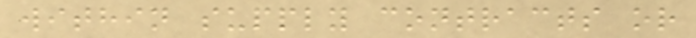within supply contracts or
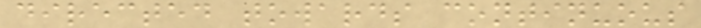directed towards continuous
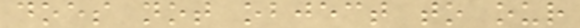does not object to our
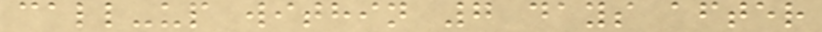call-up within 7 days after
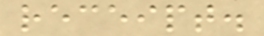receipt.
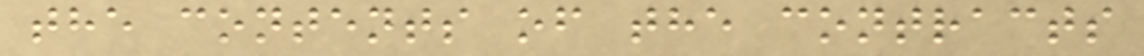the contents of the contracts
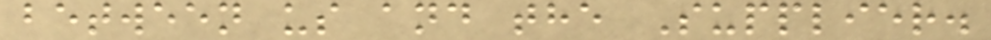between us and the Supplier.
